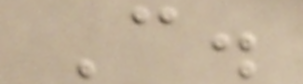C.
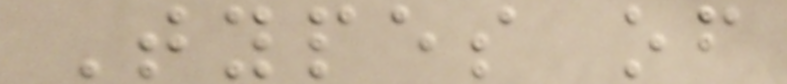Types of
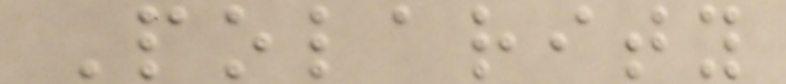Polarity
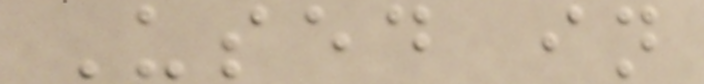Used in
